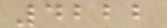4222
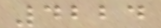4224
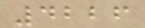4226
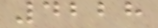4228
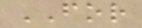FOR
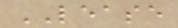LEASE
